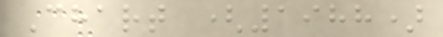Chart (1988)
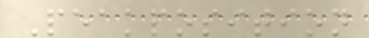Peakposition
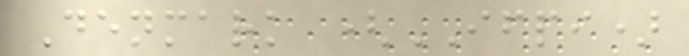Denmark (IFPI)
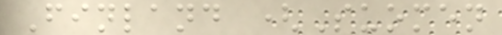Finland (Suomen
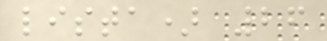lista) 26
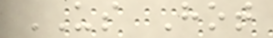US Hot
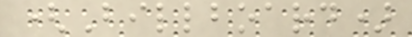(Billboard)
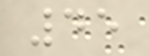45
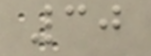30
